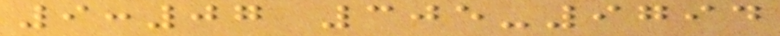9:07 305-9794
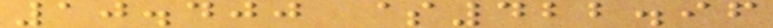10.400 $422.96
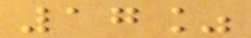17%
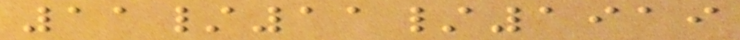11/11/1919
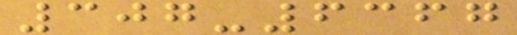307-6367
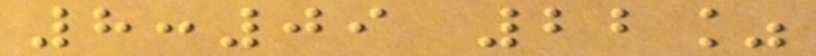8:09 22%
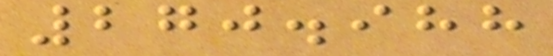270.988
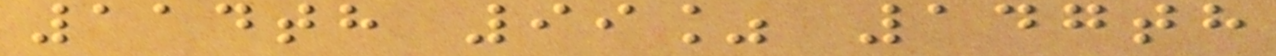114th 99% 147th
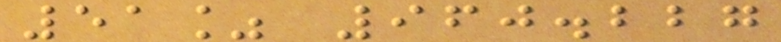51% 960.227
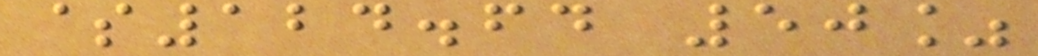$124.64 50%
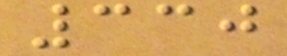330
